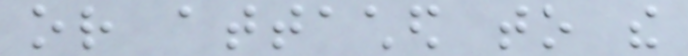or attached to the
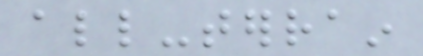all-terrain
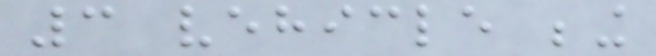3 vehicle being
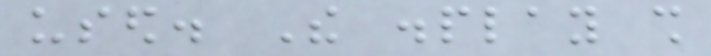used. The display shall
